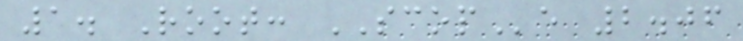1. Root: SCOPe 2.06
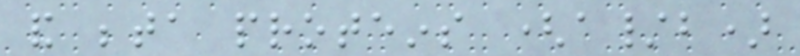and beta proteins (a/b)
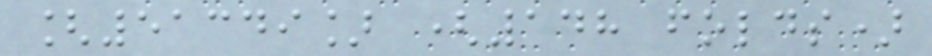[51349] (148 folds)
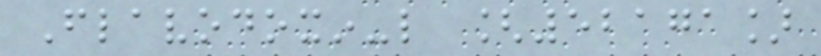Flavodoxin-like [52171]
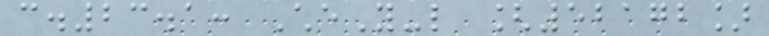c.23.1: CheY-like [52172]
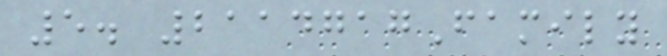5. 2114717Family
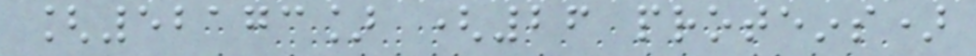[52173] (26 proteins)
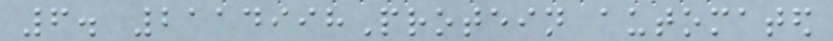6. 2114998Protein automated
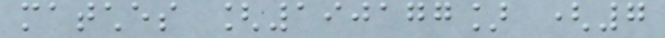matches [190177] (7
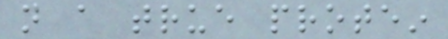not a true protein
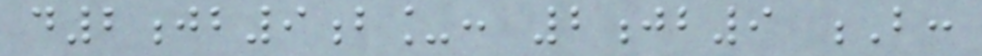d2jb9b_: 2jb9 B:
